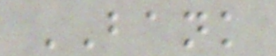BANK
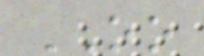OO
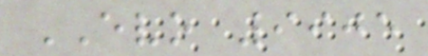EVO 9905
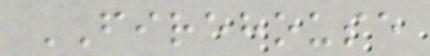FIREHOUSE
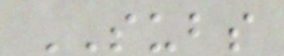SUBS
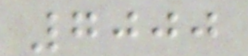7000
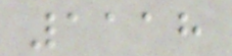1118
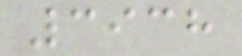3938
